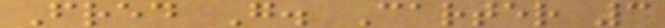Fred G. Carter 3
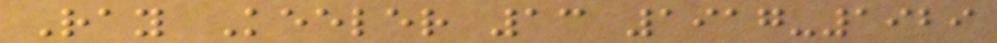Ray Keeler 13 1917-1929
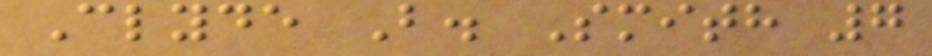Clyde B. Smith 7
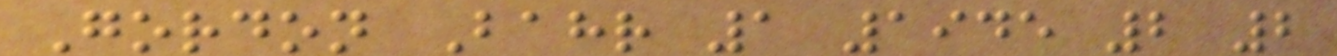Gordon Bahr 1 1945 2 2
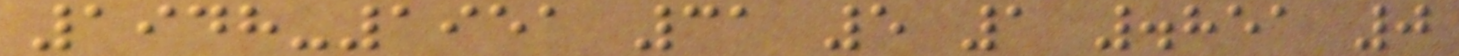1948-1951 31 5 1 .851 0
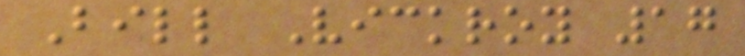Bill Vickroy 17
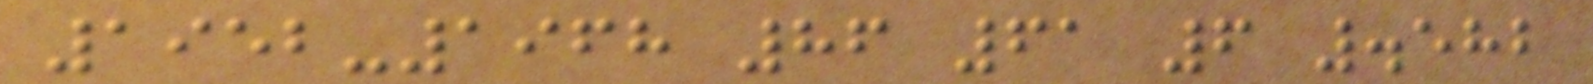1952-1968 86 61 6 .582
